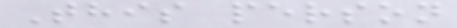This person
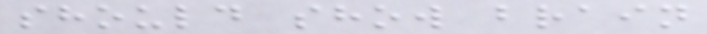should show brain
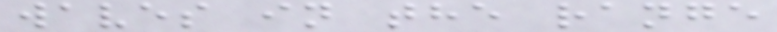waves in the range
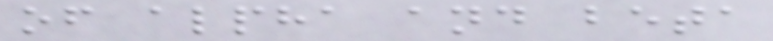of alpha and beta
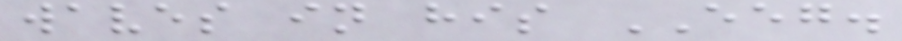waves in his EEG.
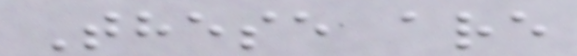These are
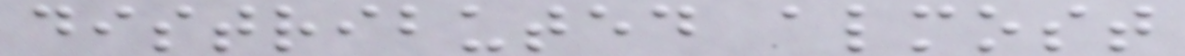distributed almost
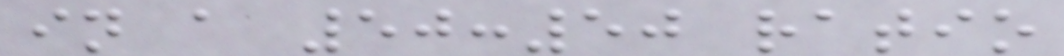in a 50:50 ratio
